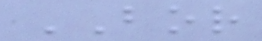BOR
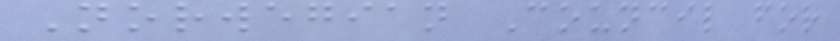Norwegian Council for
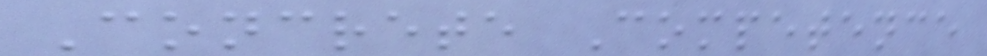Concrete Competence
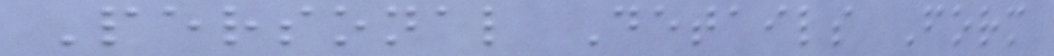Personal Details Form
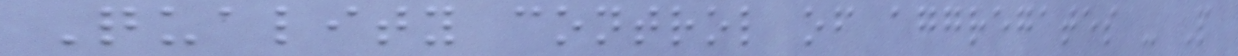Quality control of aggregates - P
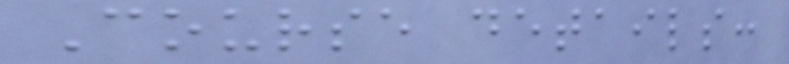Course details:
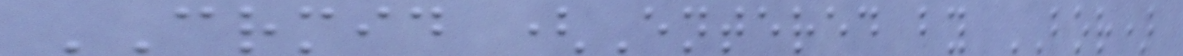CRMID (Entered by BOR)
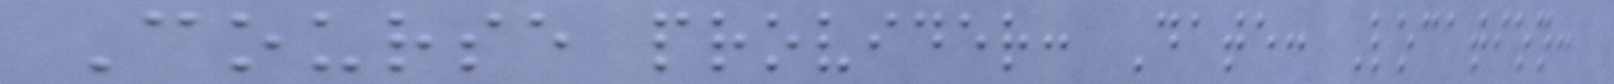Course provider: Date: Location:
